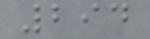294
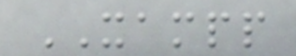XAMPP
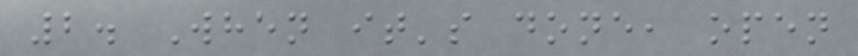2. When it's done, open
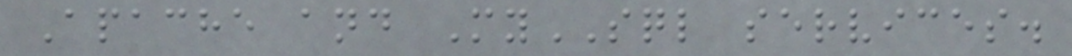Apache and MySQL services.
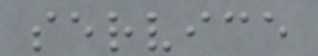service
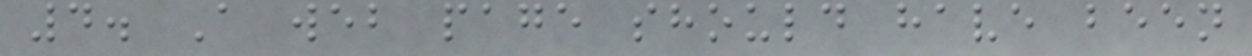4. A web page should have been
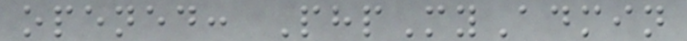opened: PhpMyAdmin
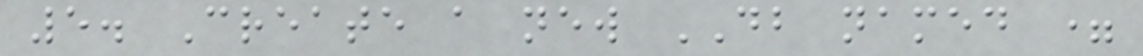5. Create a new DB named =
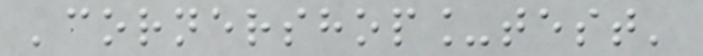'cornershop_test'
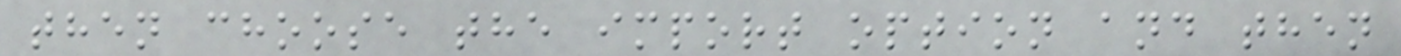then choose the import option and then
